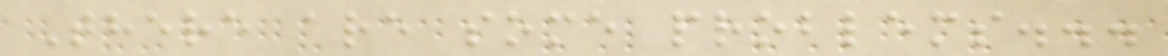There are some problems...
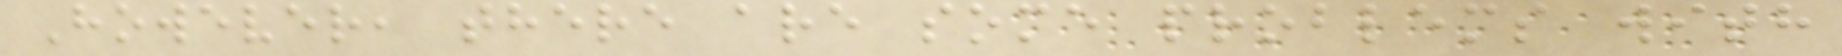However, there are some problems with
